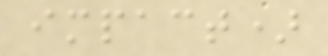impact)
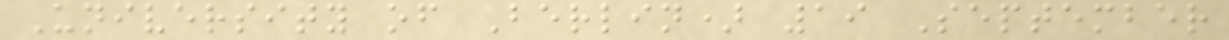University of Berlin) 19 September
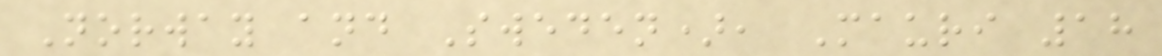Norway and Sweden), Mauri 18
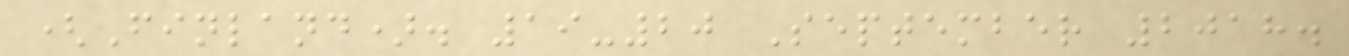(Finland). 19-20 September 2018.
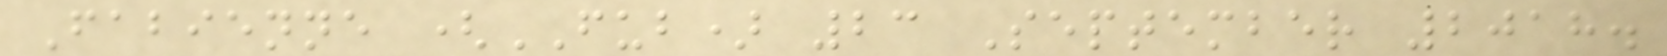Fabienne (FUB) 23 September 2018.
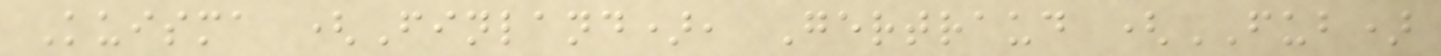Kuisma (Finland), Gertraud (FUB)
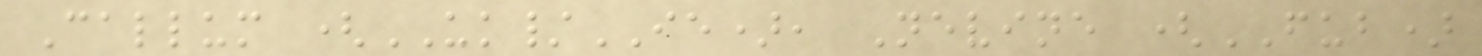Callum (UK/IE), Nevine (FUB)
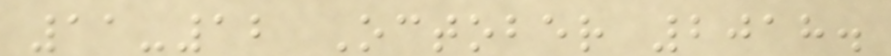11-12 October 2018.
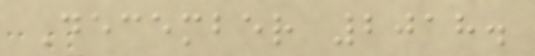December 2018.
